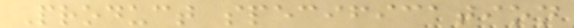Product specification
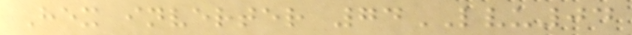Hex inverter 74LVU04
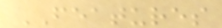FEATURES
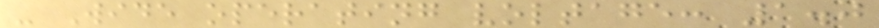- Wide operating voltage: 1.0
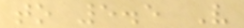to 5.5 V
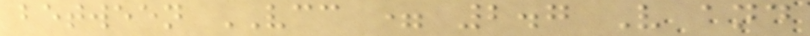between VCC = 2.7 V and
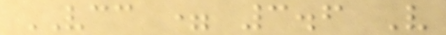VCC = 3.6 V
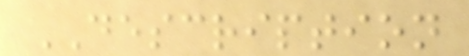DESCRIPTION
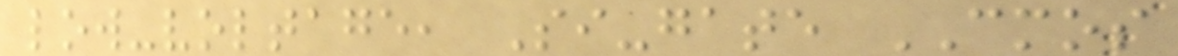low-voltage, Si-gate CMOS
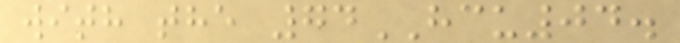with the 74HCU04.
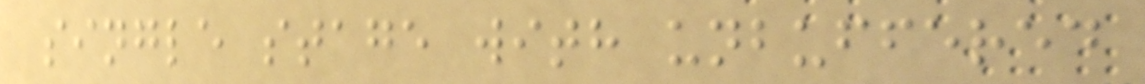single stage with unbuffered
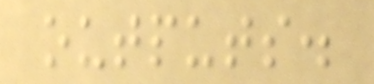outputs.
